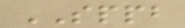SPPB
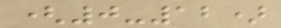(0-12)
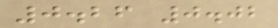0.26 0.02
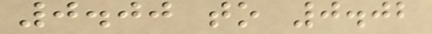0.00 to 0.02
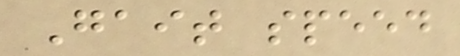Gait speed
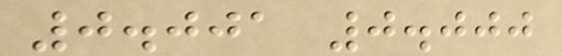0.001 0.000
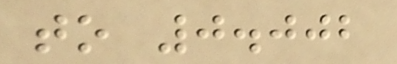to 0.002
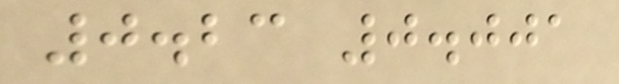0.23 0.001
